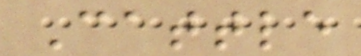Cattle
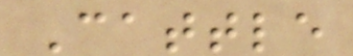Cattle
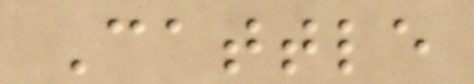Cattle
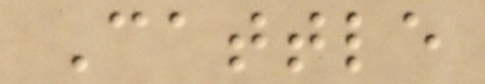Cattle
